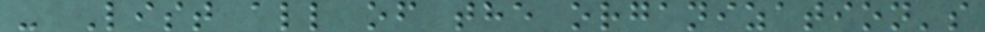- List all of the organization's
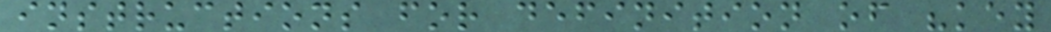instructions for definition of "key
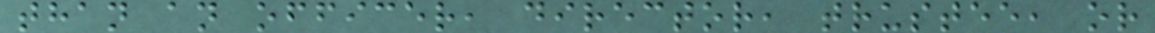than an officer, director, trustee, or
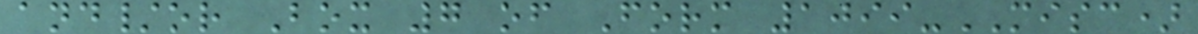and/or Box 7 of Form 1099-MISC)
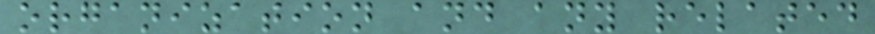organization and any related
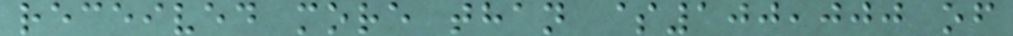received more than $100,000 of
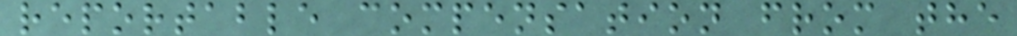reportable compensation from the
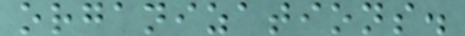organizations.
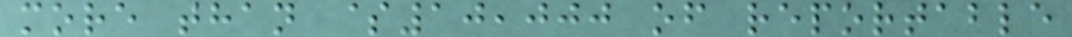more than $10,000 of reportable
